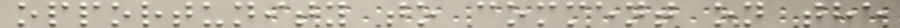opportunity to comment on the
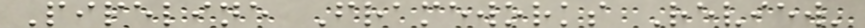Pipeline Frameworks Review'
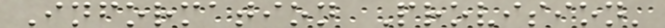Information Provision'
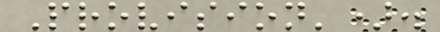Provision').
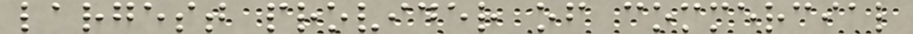largest provider of commercial
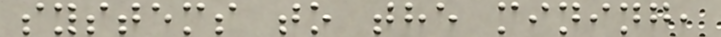systems to the mining,
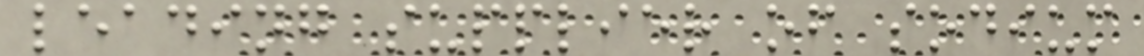leading supplier of sodium
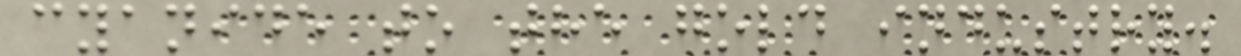cyanide to the gold industry.
